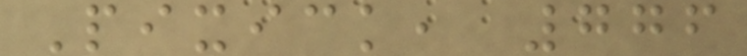Pixick, 776
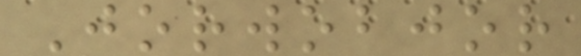Jorwobjor
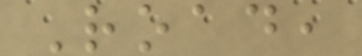Road,
